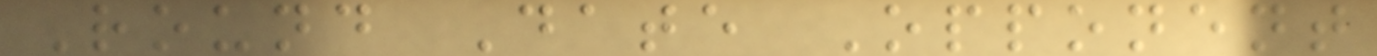Round Date Opponent
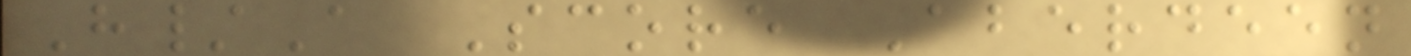H/A Score Aberdeen
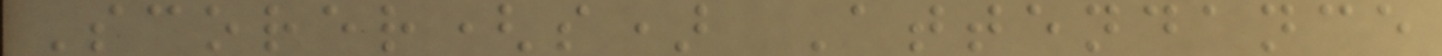Scorer(s) Attendance
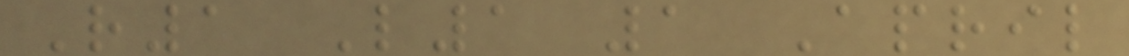R1 L1 1 April
